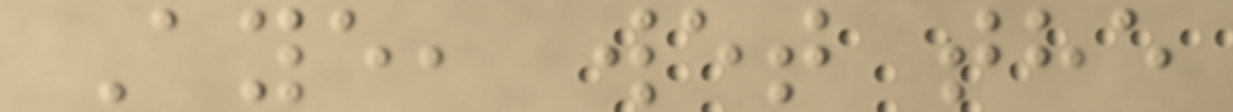Aye, wet the
